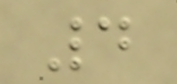4
